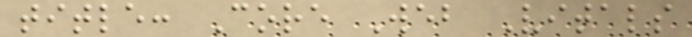title: Core Web Vitals
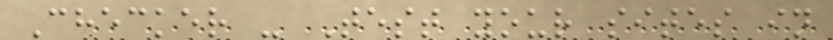Checker - Test your sites in
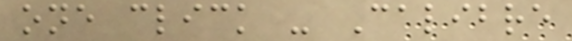one click - Calibre
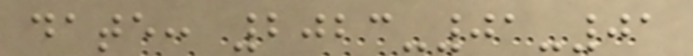date: 2023-01-01
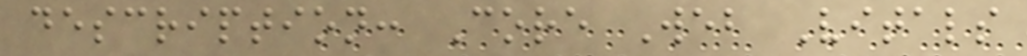description: Core Web Vitals
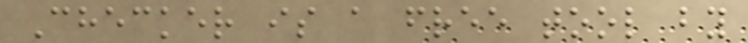Checker is a free tool by
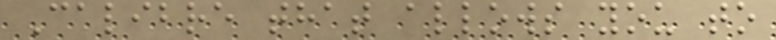Calibre that allows you to
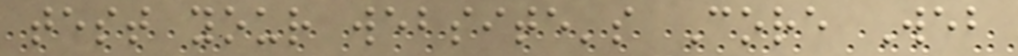test your website's Core Web
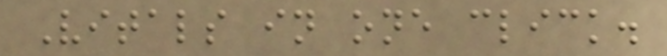Vitals in one click.
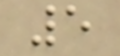5
